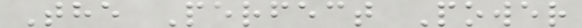The Perfect Power
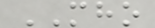MHO
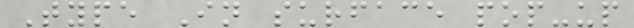Type In surface pop-up
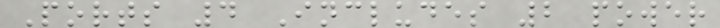Ports 4 Includes 2 power
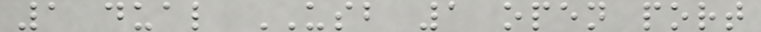1 dual USB 1 open port
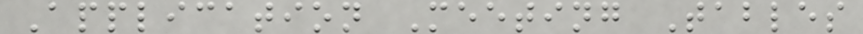Application Meeting Tables
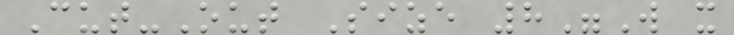Cut-Out Size 8"W x
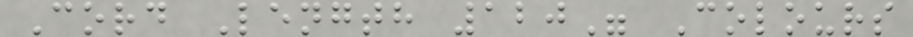Cord Length 120" Colours
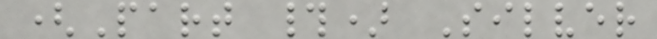(Part #) Silver
